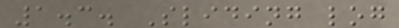1.3. Sliding log
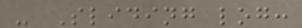- Sliding log:
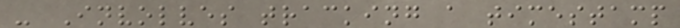- Involves tracking a timestamp
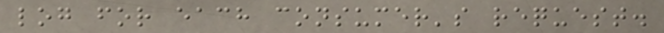log for each consumer's request.
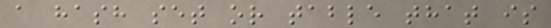a hash set or table that is
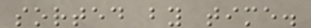sorted by time.
